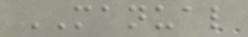MANUAL
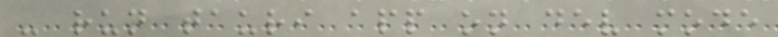- run tauri app on dev mode
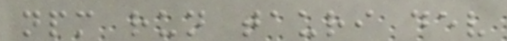npm run tauri dev
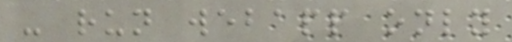- run webapp only
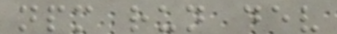npm run dev
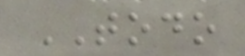TODO
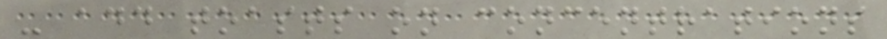- add toasts on concentrations
